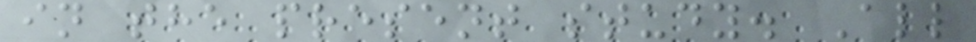in the present study. All
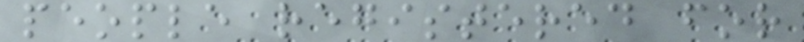people registered for
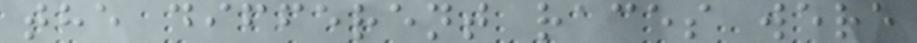the different races were
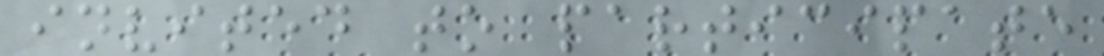invited to participate
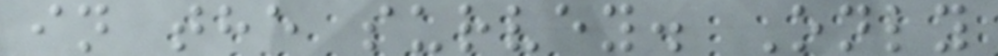in the survey. Only
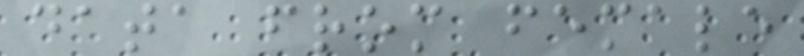data from female
